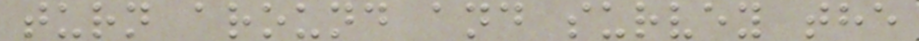turn around and survey the
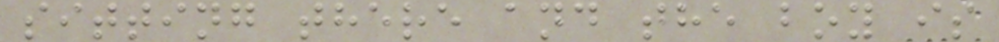sitting there and the boy is
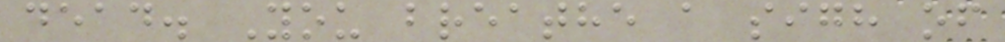dead. You breathe a sigh of
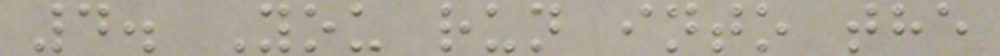4. You run into the
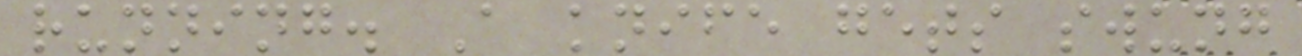running. A knife gets swung
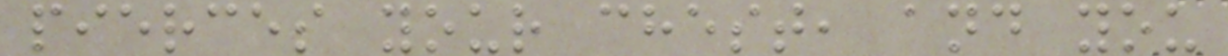pierces your chest, and you
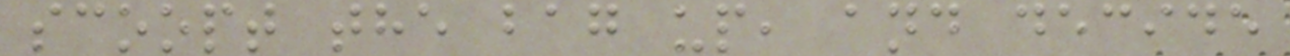scoopt the bag up, and decide
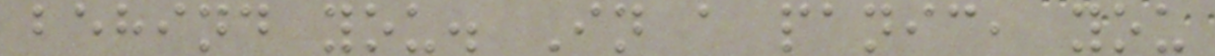behind you. In a panic, you
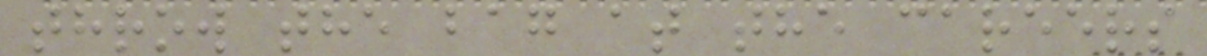throw the bag at the careers
